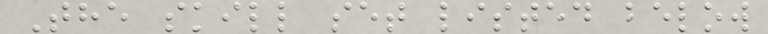The skill set listed below
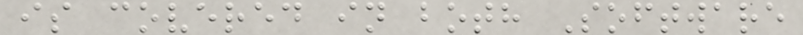is covered in both Software
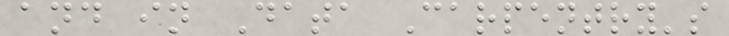and in Data Carpentry's
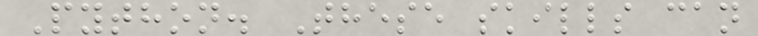Python. These skills can
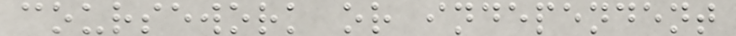coursework or independent
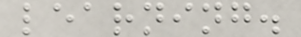learning.
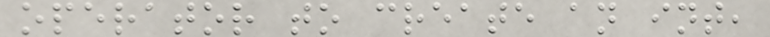operator to create an int,
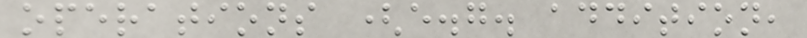operations (e.g. addition,
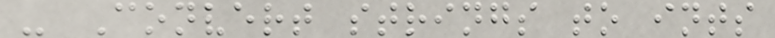- Convert strings to ints
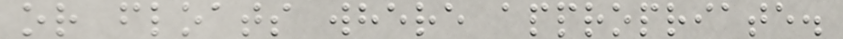or floats where appropriate.
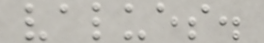values.
